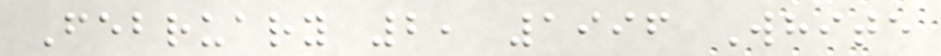February 2, 1996 White
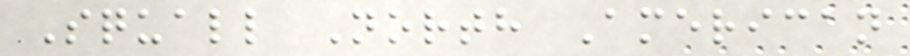Squall North American
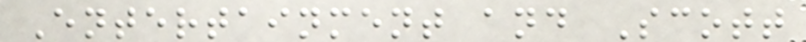Entertainment and Scott
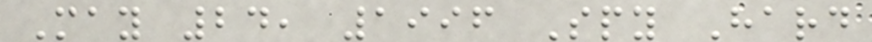May 24, 1996 Spy Hard
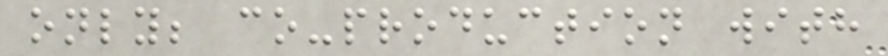only; co-production with
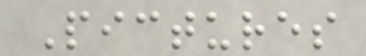Pictures
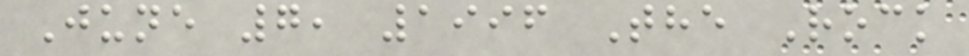June 7, 1996 The Rock
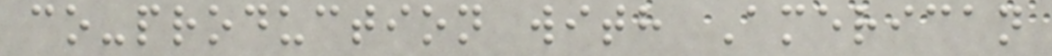co-production with American
